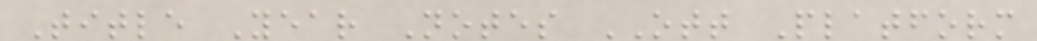Title Year Notes OTT Platform
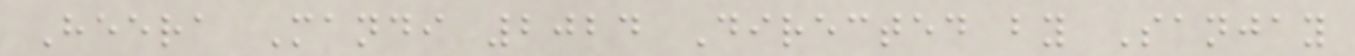Heera Mandi 2024 Directed by Sanjay
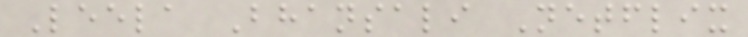Leela Bhansali Netflix
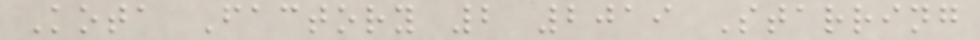Kota Factory 2 2019 Starring
